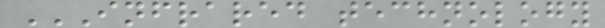INFRARED TECHNOLOGY
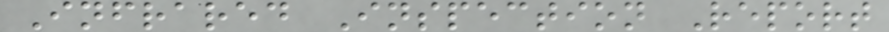Infrared Inspection Report
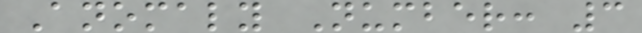Anomaly Number: 3
